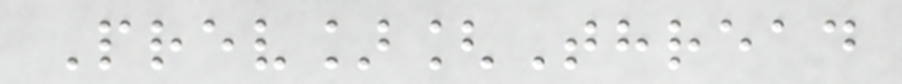Prev][Thread
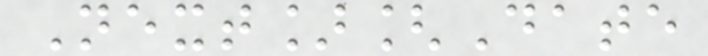Next][Date
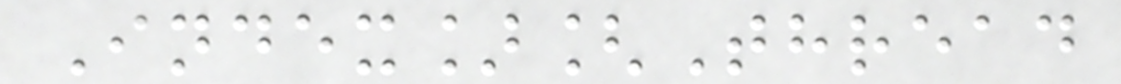Index][Thread
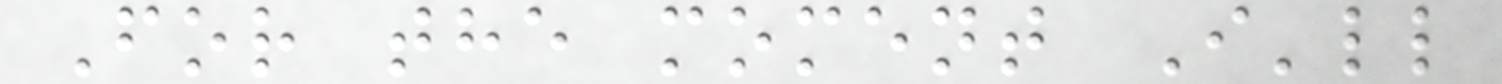For the moment I'll
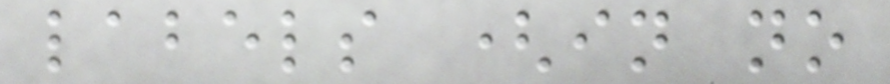labels (in no
